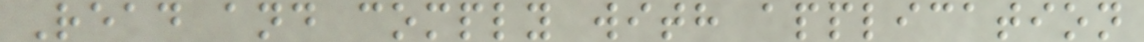Read and comply with application
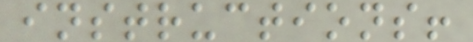instructions!
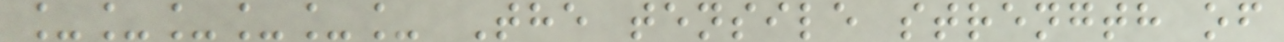______ The tensile strength of
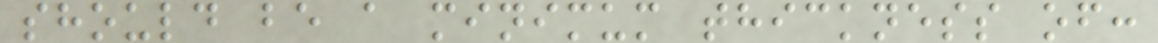should be a minimum thickness of:
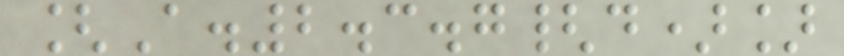[A.2.3.7{d)]
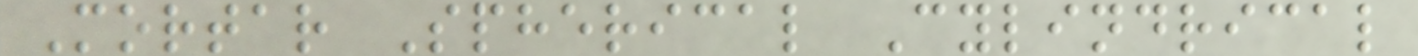Mortar Spherical Cylindrical
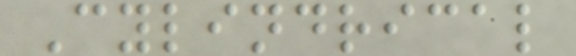Cylindrical
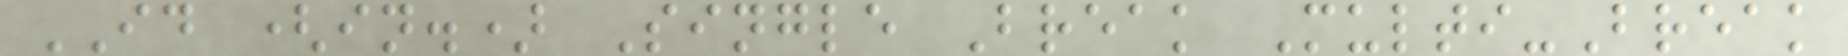ID (in.) Single Break Multi-Break
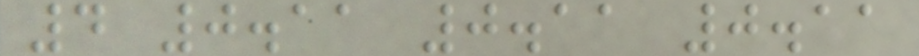4 0.11 0.11 0.11
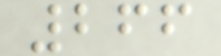266
